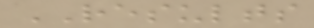RESULTS
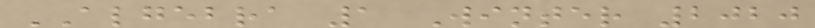ALGEBRA 1 Winter 2020
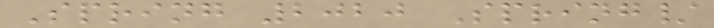Spring 2020 Spring/
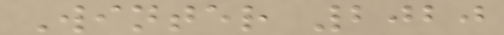Winter 2020
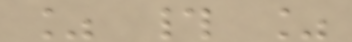% # %
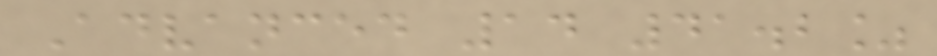Advanced 14 41.2%
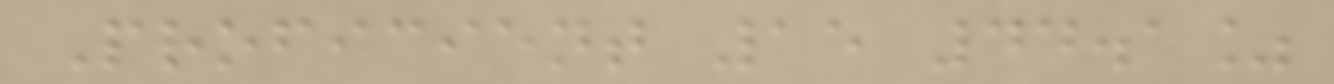Proficient 15 44.1%
